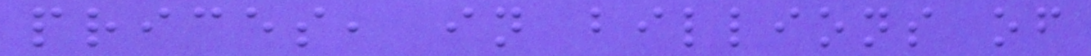prices, in billions of
